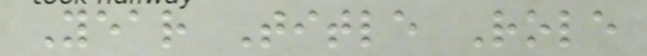Year Title Role
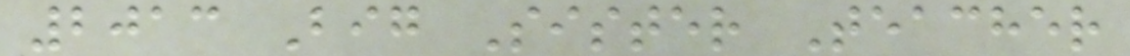2013 Big Sister Teacher
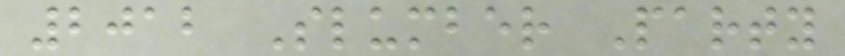2012 Slumber Party
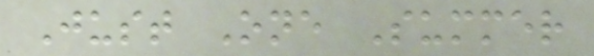Just One Summer
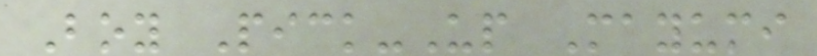Boy Pick-Up Mayumi
